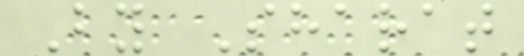By Sharat
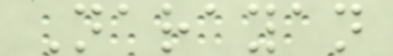Narayan
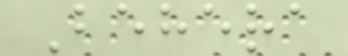Behera
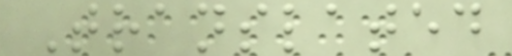Translated
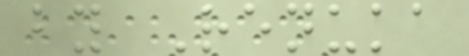by Renuka
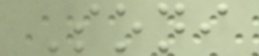Soni
